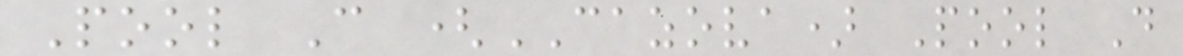Pool C (CAZOVA) Pool D
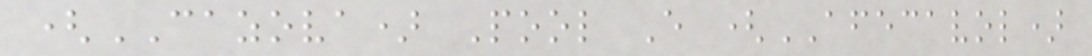(CAZOVA) Pool E (AFECAVOL)
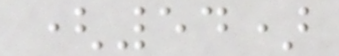(54)
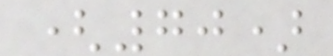(70)
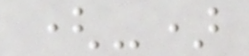(-)
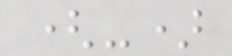(-)
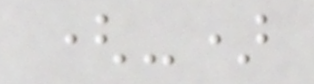(-)
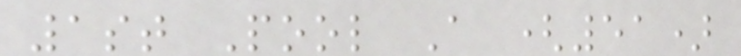1st Pool A (51)
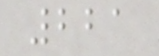221
